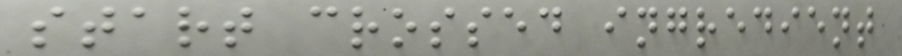start crossed ingredient
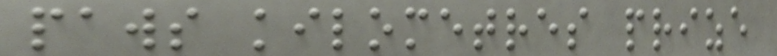paws kilometres prize
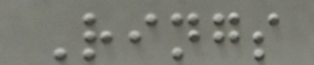Rings
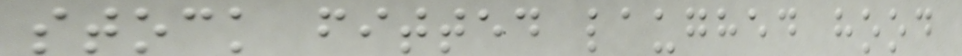stock fitted laughed hood
